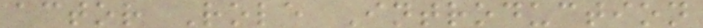actor Role Introduction
